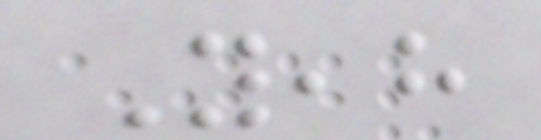Yeah
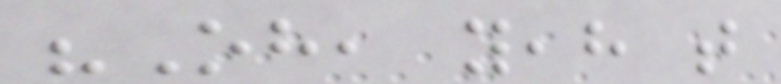"Oh, yeah that
